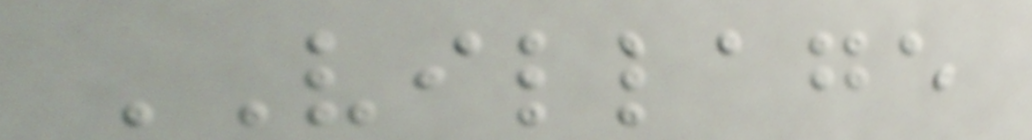VILLAGE
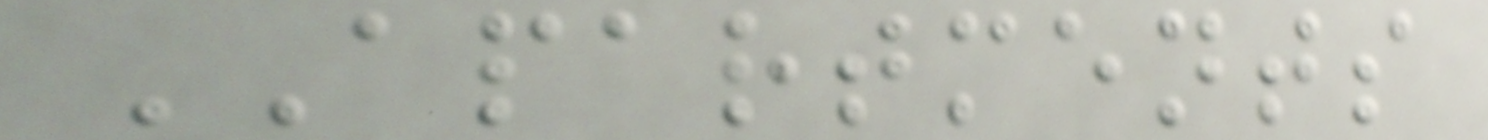APARTMENTS
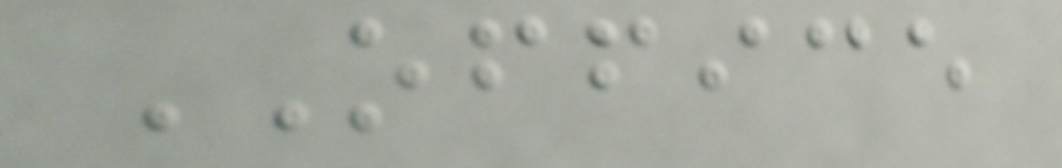OFFICE
